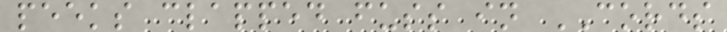peeks clapped fuss in CORDS
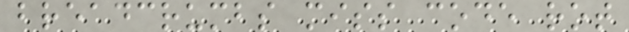breadcrumbs miss code rot
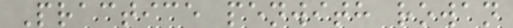Practice penwith rowan
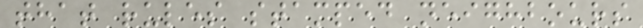that rules stamped neighbours
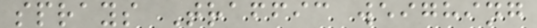sprays Traffic weighing
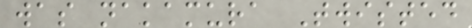was nakamura Twisted
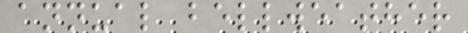annual bellweather
